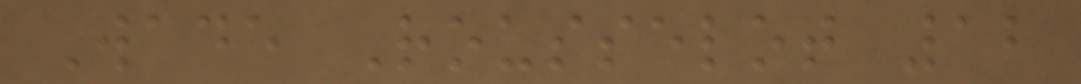Wade Rousselot 12
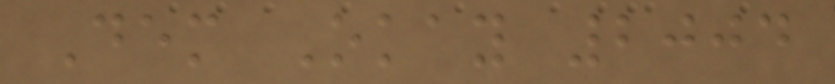Dem Okay 2004
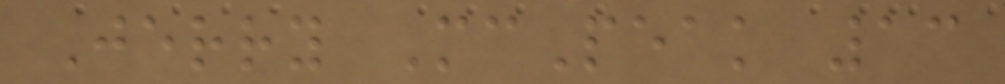Jerry McPeak 13
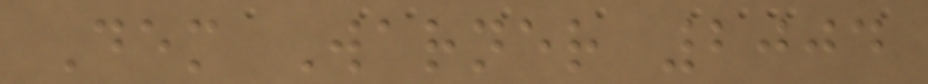Dem Warner 2004
